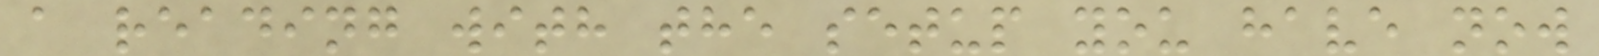a reading with the setup you have now
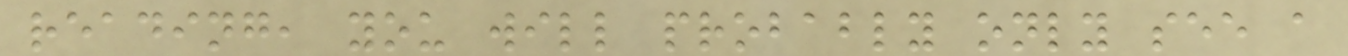reading, you will probably only see a
